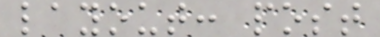layout: post
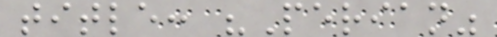title: "Perian"
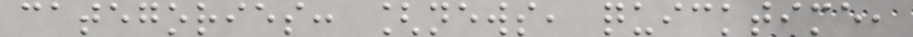categories: [news, quicktime,
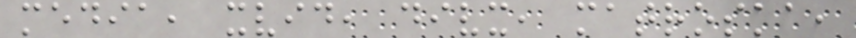media, xvid, divx, matroska,
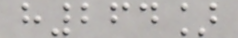h264]
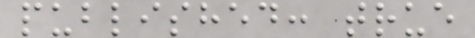published: true
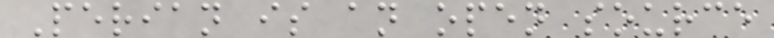Perian is an open source
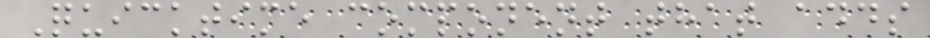Quicktime component that adds
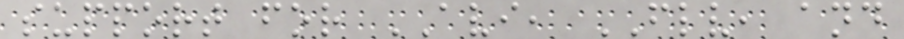support for AVI, FLV, and
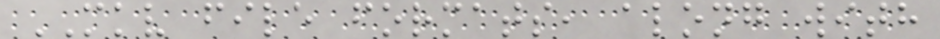MKV file formats, along with
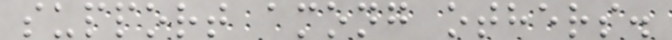support among others.
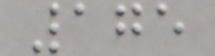175
